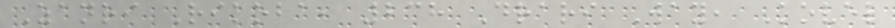Zanri Rikoba, 238 Drari Way, Kovel
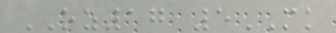OZ17 5MK
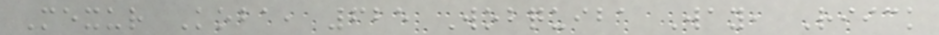Mexur Koba, 625 Wobquiba Way, Riick
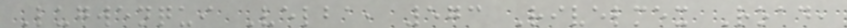Lugwenqui Velba, 573 Rivelmex Road,
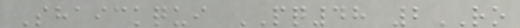Shaickqui PQ48 2RO
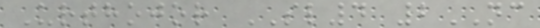Urthojor SL4 2NC
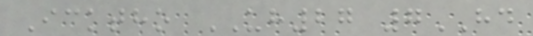Icktho UH27 7HD
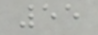55
